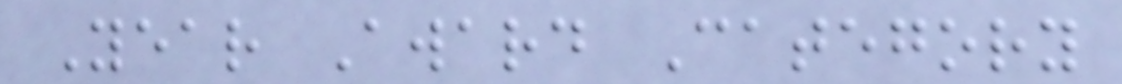Year Award Category
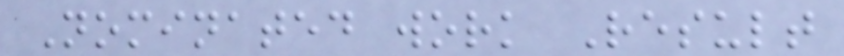Nominated work Result
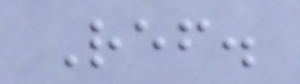Ref.
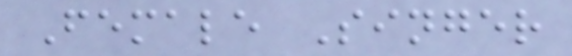Female Singer
